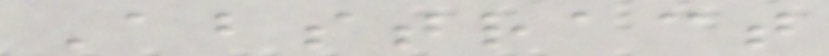Abstract
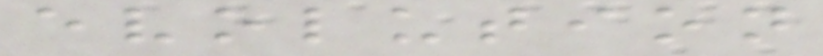evolution
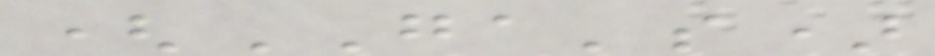(GA's)
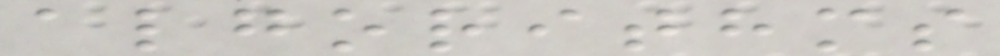algorithms
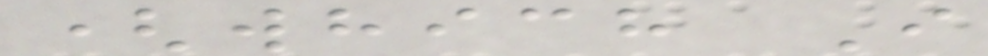(which I
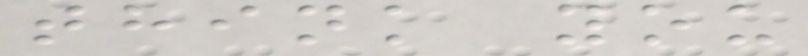think you
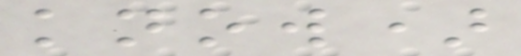know)
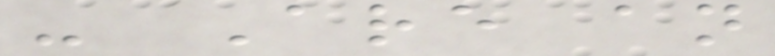- Are an
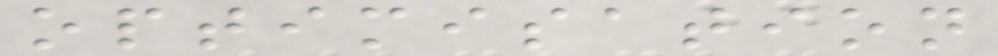optimisation
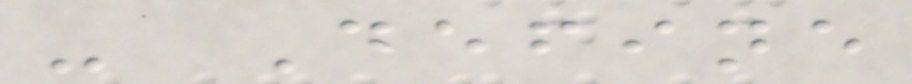- Define
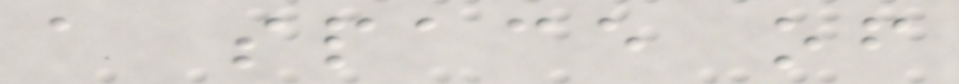a space of
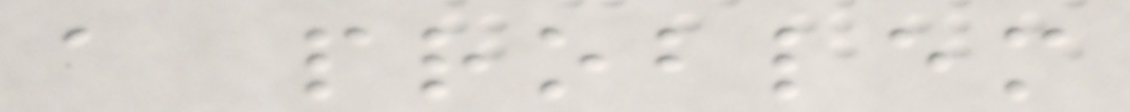a problem
